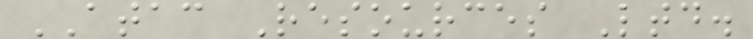ATAC Resources Ltd.
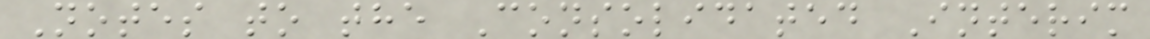Notes to the Consolidated Interim
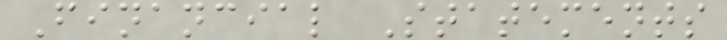Financial Statements
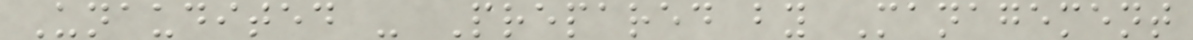Unaudited - Prepared by Management
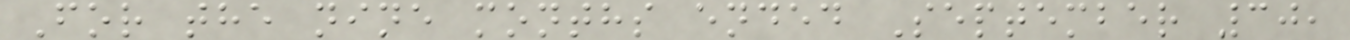For the nine months ended September 30,
